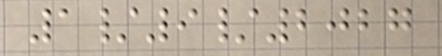1/9/2027
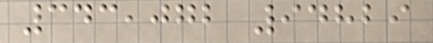343,072 94829
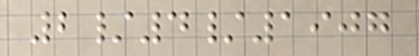2/4/1907
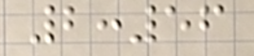2:56
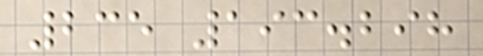235 193.298
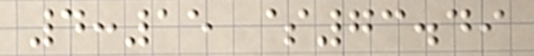4:15 $73.49
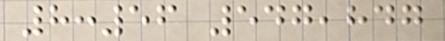8:56 547,847
